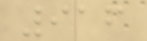916
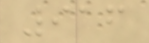916
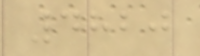4820
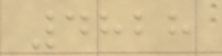4828
